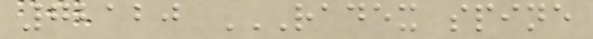72120 RADEX SPINE
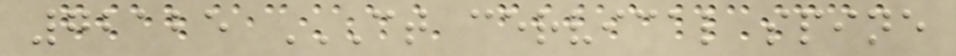72125 CT CERVICAL SPINE
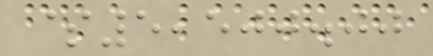$5,500.00
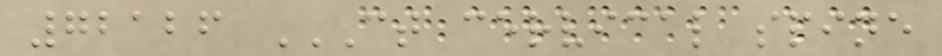72126 CT CERVICAL SPINE
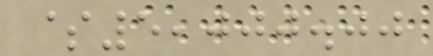$5,000.00
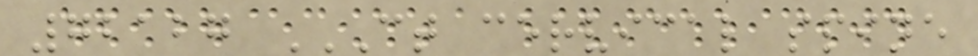72127 CT CERVICAL SPINE
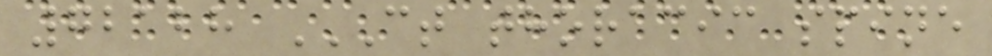72128 CT THORACIC SPINE
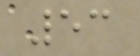53
